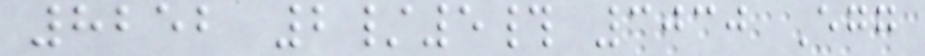8252 2/5# 3030 Egg
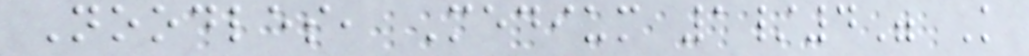Noodles, Medium 1/4" K
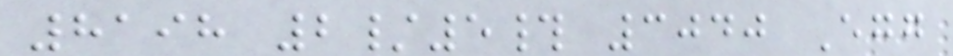8198 2/5# 3040 Egg
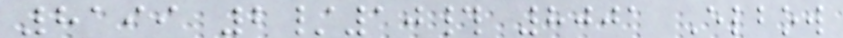8199 2/10# 8001 Elbow
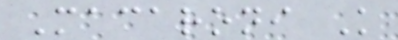Macaroni K
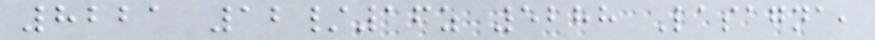8221 12/16z 5288 Lasagna,
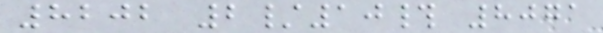8202 2/10# 8071
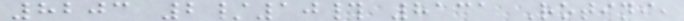8203 2/10# 8131 Rotini,
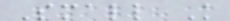Small K
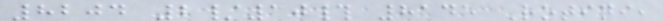8204 2/10# 8145 Rotini,
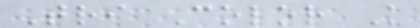Tri Color K
